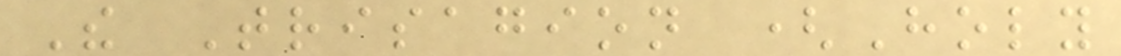The Trisagion (Holy
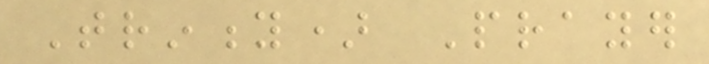Trinity) Prayer
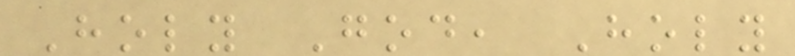Holy God, Holy
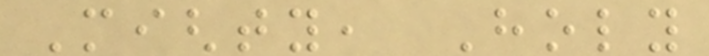Mighty, Holy
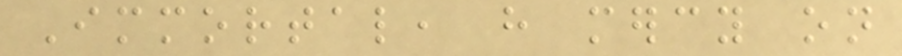Immortal, have mercy on
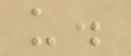us.
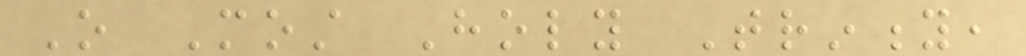O Most Holy Trinity,
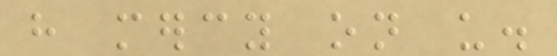have mercy on us.
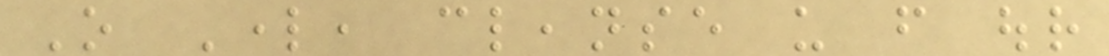O Lord, cleanse us from our
